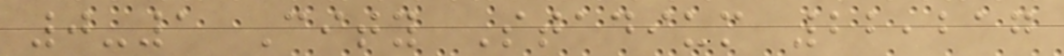0-1 City Stadium 22,217
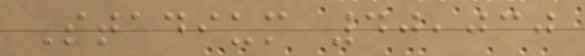Stadium 40,030
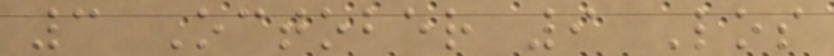3 October 9 Los
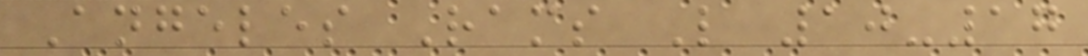Angeles Rams L 10-17
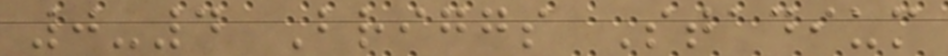0-4 Briggs Stadium
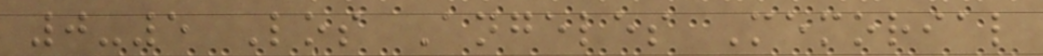0-5 Los Angeles Memorial
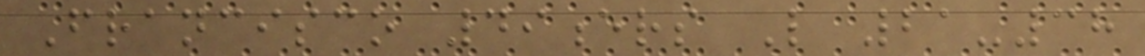Francisco 49ers L 21-38
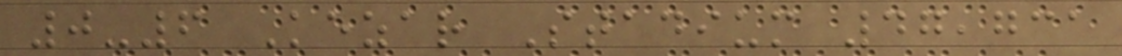0-6 Kezar Stadium 47,731
